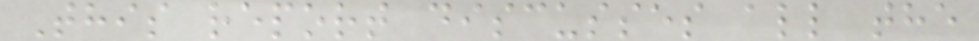This report discusses all the
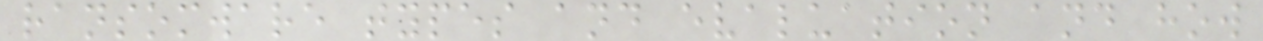ransomware types and evaluation and how
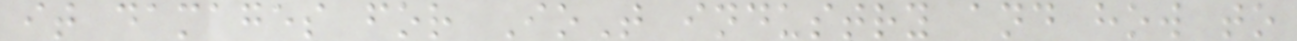it damages for IoT industry and how to
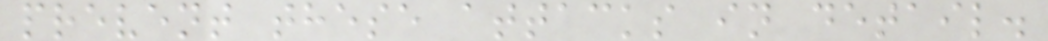prevent these attacks in detail.
